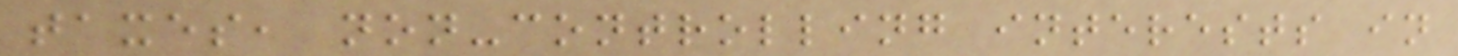taxes, non-controlling interests in
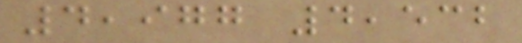4,977 4,532
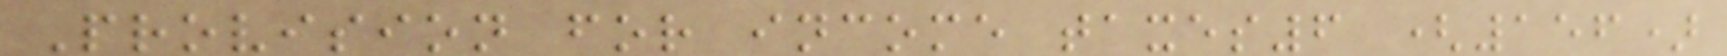Provision for income taxes6 (156)
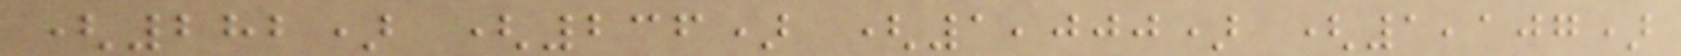(282) (236) (1,000) (1,107)
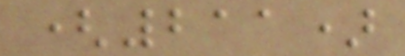(211)
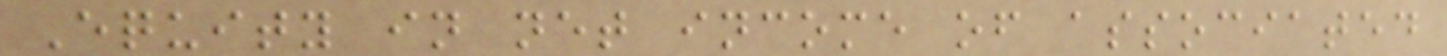Equity in net income of associated
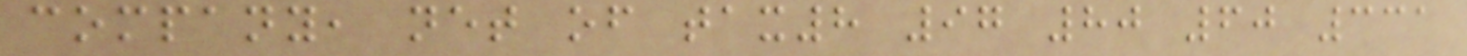company, net of tax8 97 80 60 331
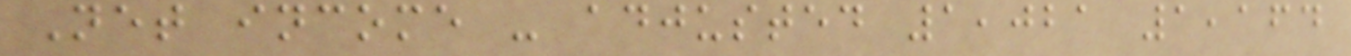Net income - adjusted 1,021 1,164
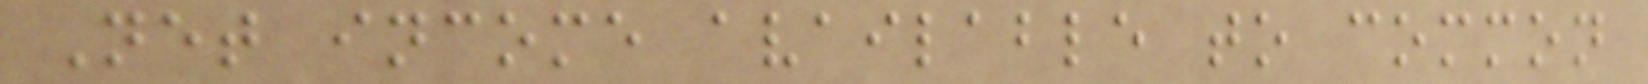Net income available to common
